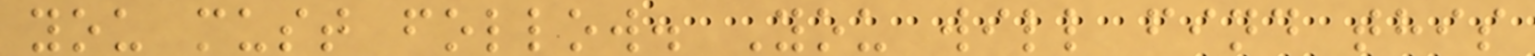you must follow. You will find this
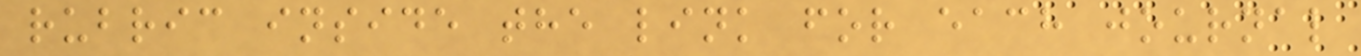rubric inside the link for each journal
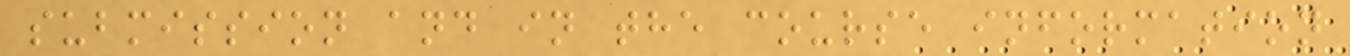submission and in the course information
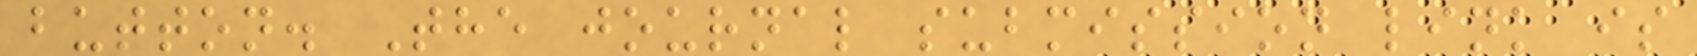button. The journal submission link is
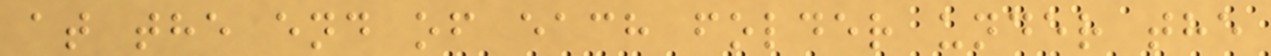at the end of each folder under the
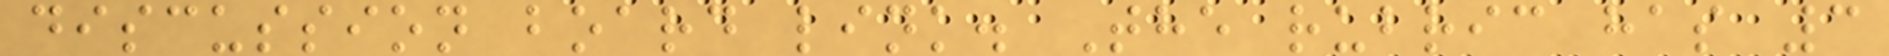discussion board link. The rubric has 3
